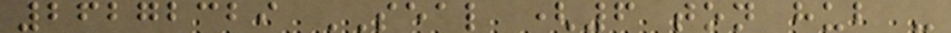26272329 SEAL (6 ton hub -
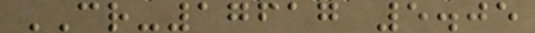CR-17617 5.05
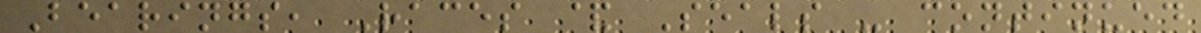Bearings, Races & Seals - continued
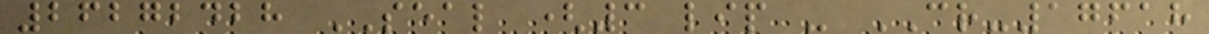26272428 SEAL (3 lip - CR-17618
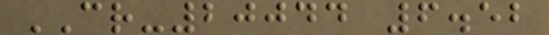CR-20044 6.52
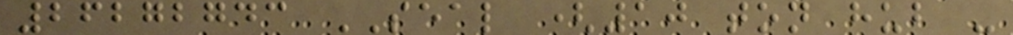26272743 SEAL (10 ton hub -
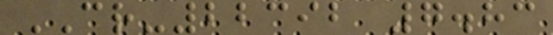CR-22392 7.83
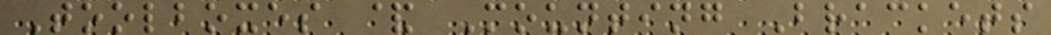Toolboxes & Mounting Brackets
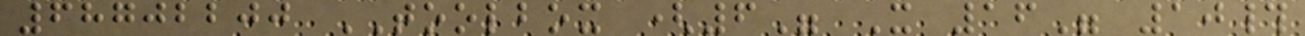68702200 TOOLBOX (6" X 16" 10#
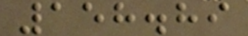158.89
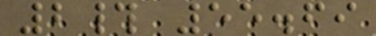2# 55.69
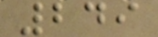249
